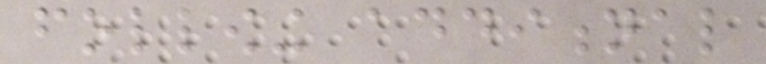following additional
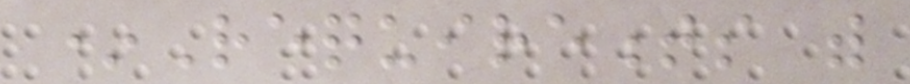*Requirements with
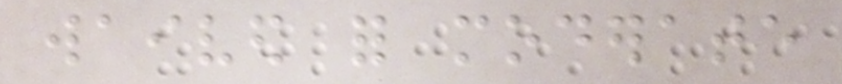waived for moderate
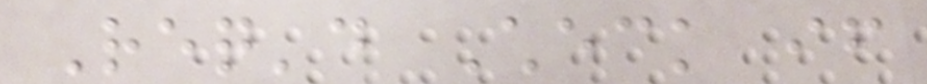Req'd Check if
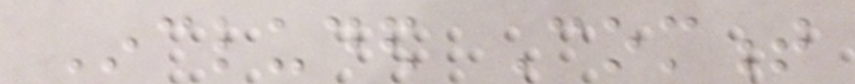Included Comment
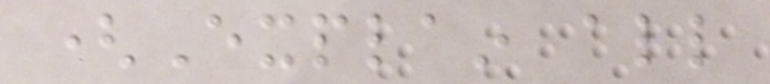(Explain all
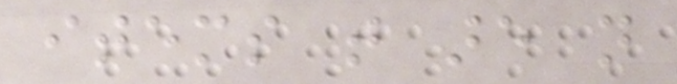items that are not
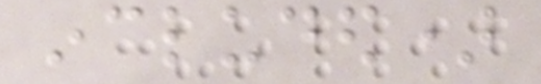included)
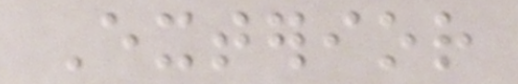Exterior
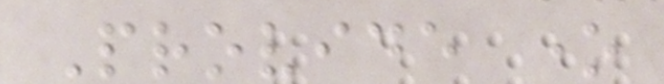Provide one
